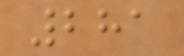281
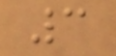3
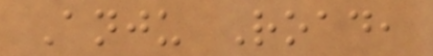Anju Road,
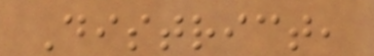District,
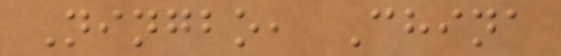Ningbo, China
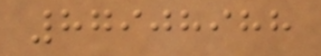87908988
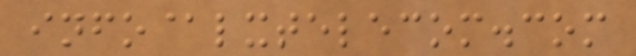info@lxtelecom.com
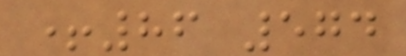+86 574
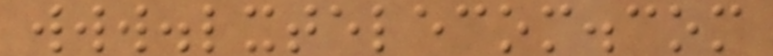www.lxtelecom.com
